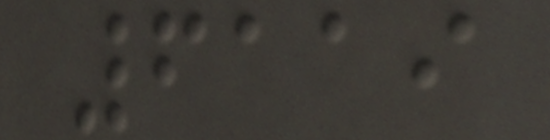6119
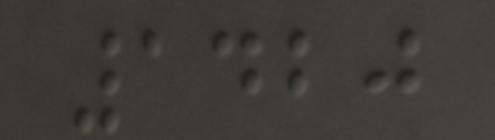1420
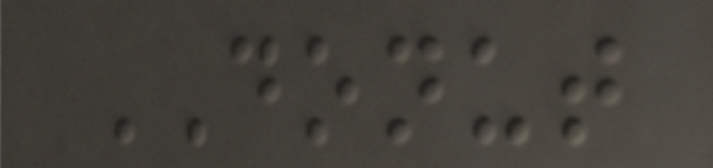DONUT
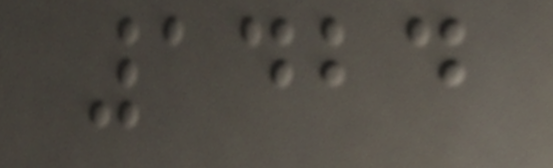1424
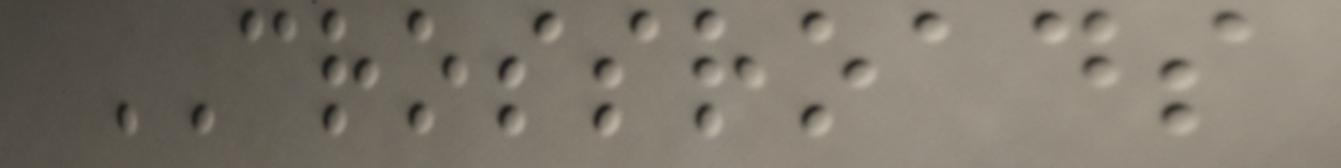CROSSROADS
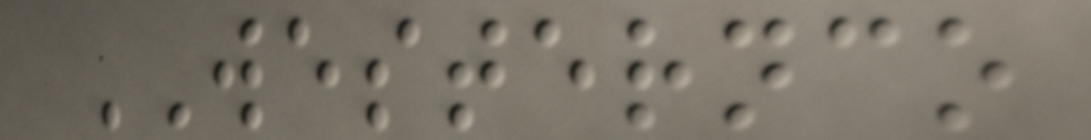WESTERNCO
